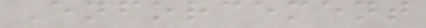Enforcement
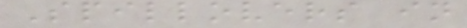Spillovers in
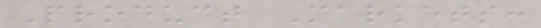Product Markets:
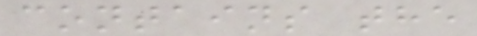contains the
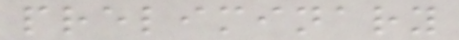preliminary
